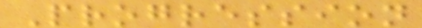Progression
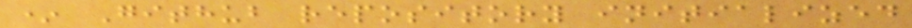* Github repository initialized
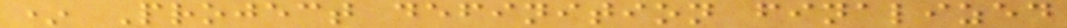* Project definition finalized
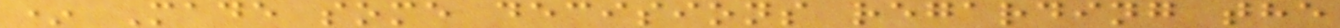* Made some decisions regarding the
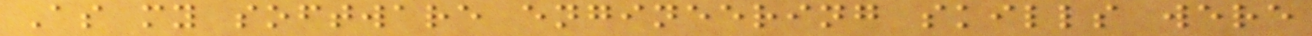As my software engineering skills were
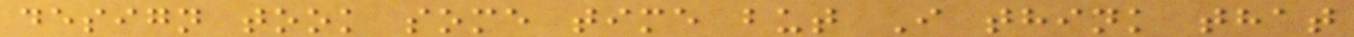design took some time but I think that
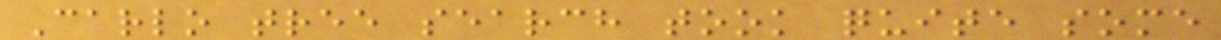Carlo tree search took quite some
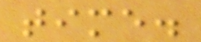time.
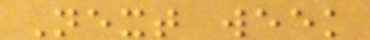Next week
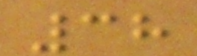38
